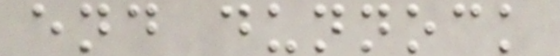end dunnock
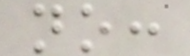no:
